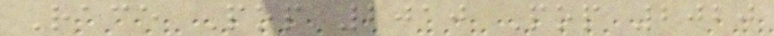Race Pop 2010 Pop 2020
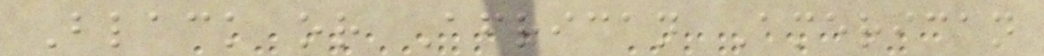Black or African American
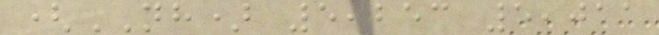(NH) 5,253 5,011
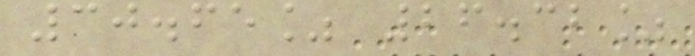30.65% 26.32%
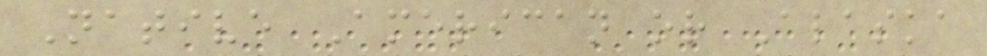Native American or Alaska
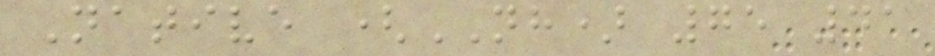Native (NH) 75 41
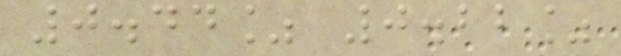0.44% 0.22%
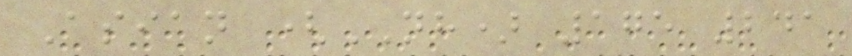Asian (NH) 175 241
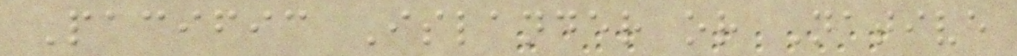Pacific Islander or Native
